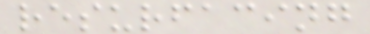resurfacing
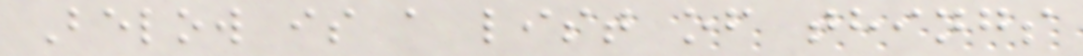Below is a list of things
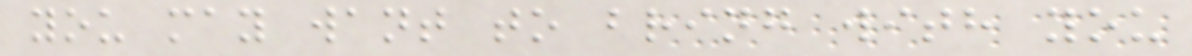you may want to bring with you
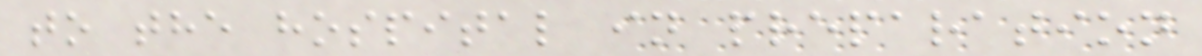to the hospital in preparation
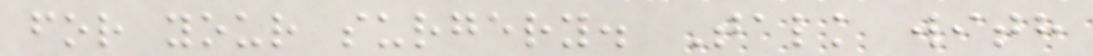for your surgery. Talk with
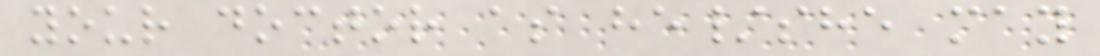your doctor as he/she may
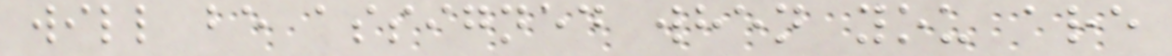will be assigned when you are
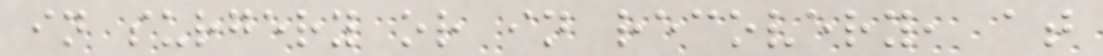in surgery or in recovery, at
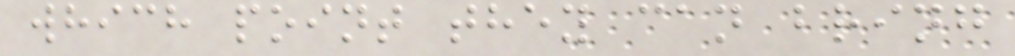which point they can bring
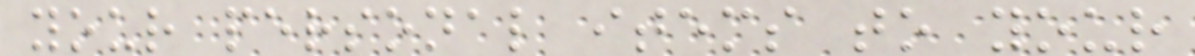your personal items to your
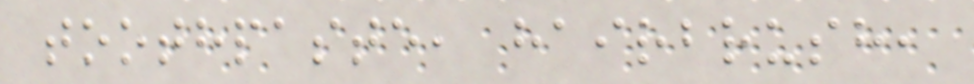toothpaste, hairbrush,
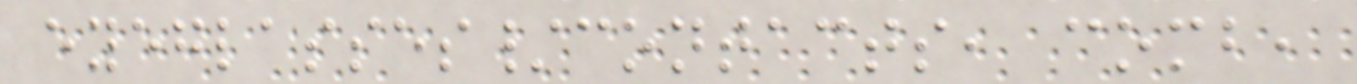eyeglasses/contacts, comb,
